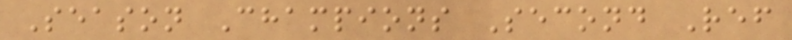Season Champions Second Ref
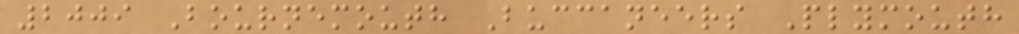2009 Bournemouth Buccaneers Plymouth
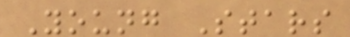Young Stars
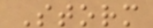Storm
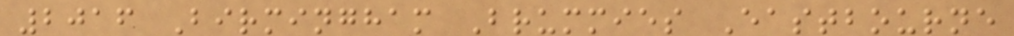2016 Birmingham Brummies Eastbourne
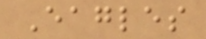Eagles
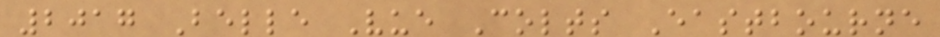2017 Belle Vue Colts Eastbourne
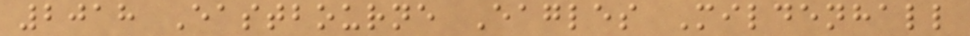2018 Eastbourne Eagles Mildenhall
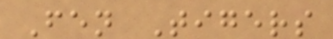Fen Tigers
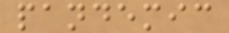pandemic
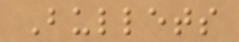Bullets
